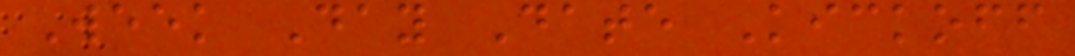Week Day Date Kickoff
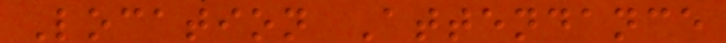Location Attendance
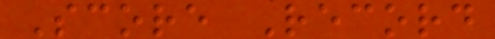Score Record
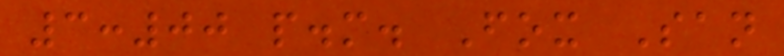3:00 p.m. Fox San
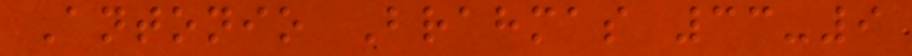Antonio Brahmas 33-9
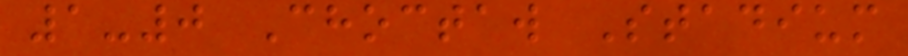1-0 Choctaw Stadium
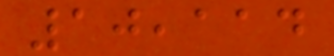10,114
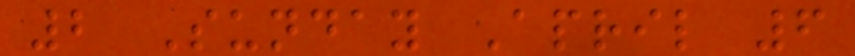2 Sunday April 6
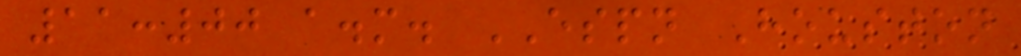11:00 a.m. ESPN Houston
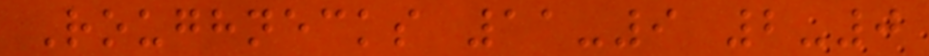Roughnecks 11-9 2-0
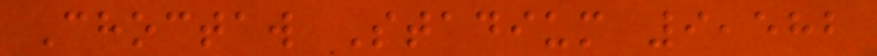Choctaw Stadium 9,582
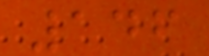146
